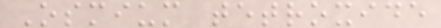Osmium tetroxide
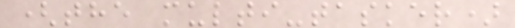(the multi-tasker)
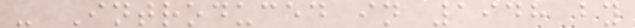- Introduced in 1948 by
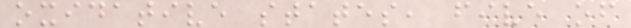oxidative states, five of
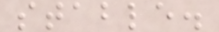stable.
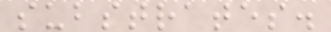substrates.
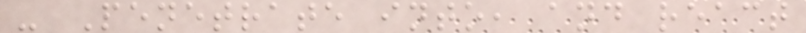- Penetrate into, and react
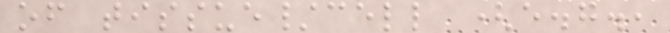of tissue/cell (e.g.,
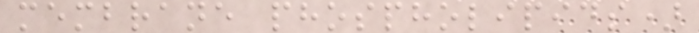membrane phospholipids)
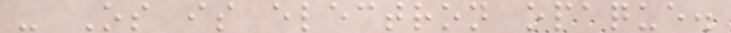- Os is electron opaque.
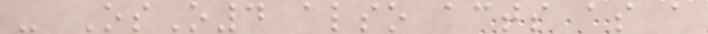- OsO4 also acts as a
